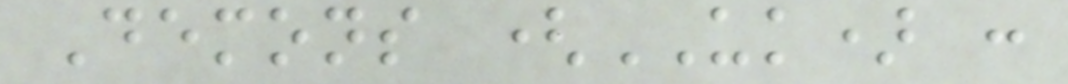Demons (UK) :
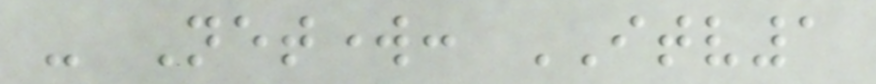- Network: ITV1
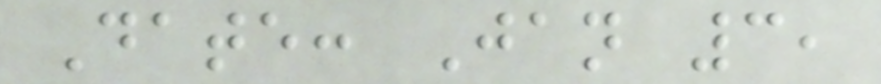Date: Jan 3,
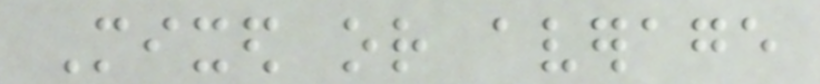Mixed or average
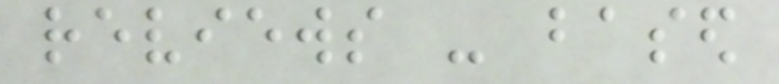reviews - based
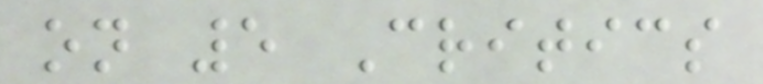on 5 Critics
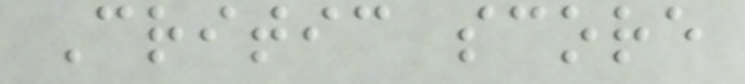Critic score
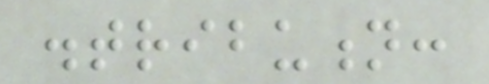distribution:
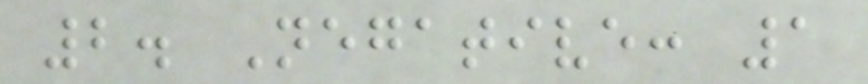2. Negative: 1
